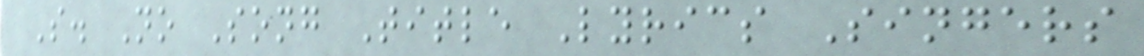S. No Song Title Lyrics Singers
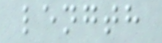length
